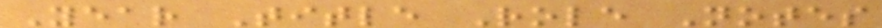Year Title Role Notes
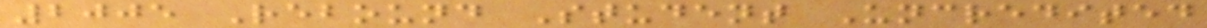2005 Rebound Student Uncredited
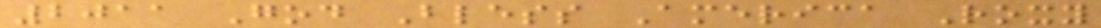2011 God Bless America Roxy
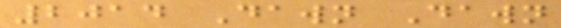2014 Dawn Dawn
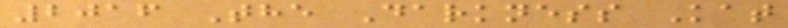2016 The Darkness Kat
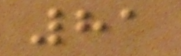81
